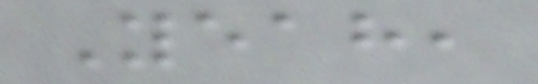Yeah,
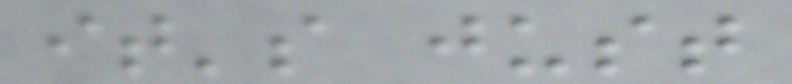it's just
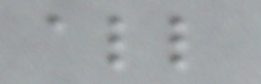all
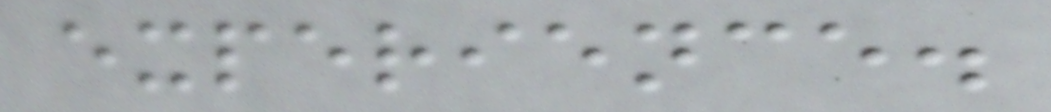experience.
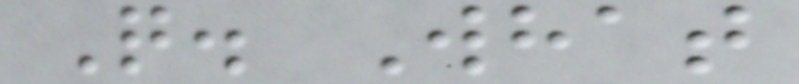Q. What
